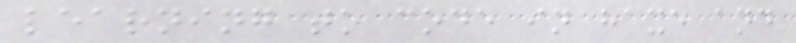learning to code in haxe and
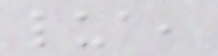lua,
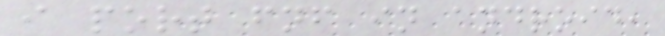i port fnf in android,
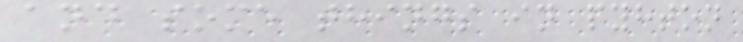and some things in pyhton
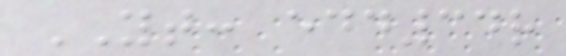YT: edd34r
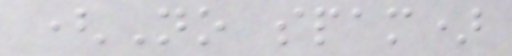(No spam)
